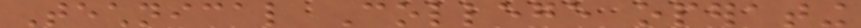Technical College operating
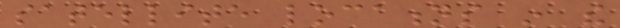satellite locations in the
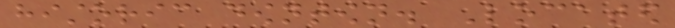historic downtown. Located
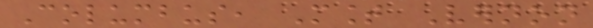Columbus, Mount Vernon
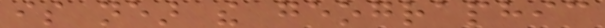is near the geographic
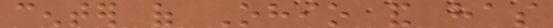center of Ohio and has
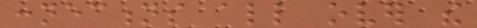connections all over the
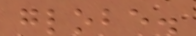globe.
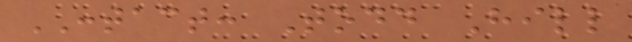CONTACT: Todd Hill
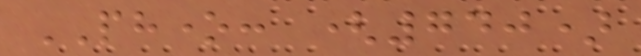PHONE: (740)
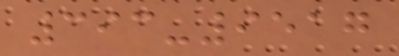393-9517
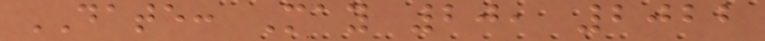DATE: May 20, 2022
